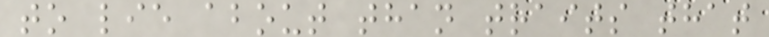to lie about than traits that
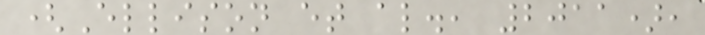(Ellison et al., 2011),
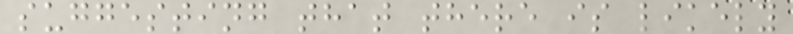suggesting that there is likely
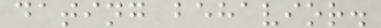dating behavior.
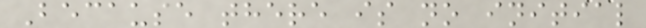Because there is no initial
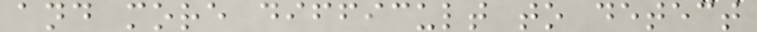and more difficult to detect
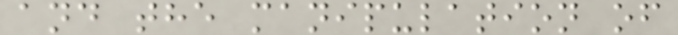and the manipulation of
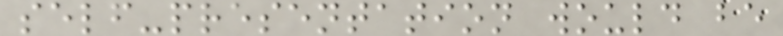self-presentation would be
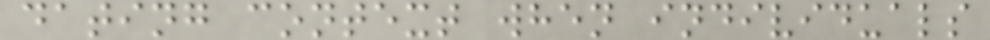dating context when individuals
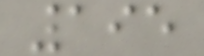195
